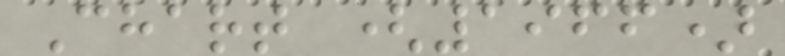Chart (1966)
